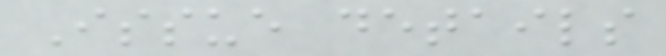Issue details
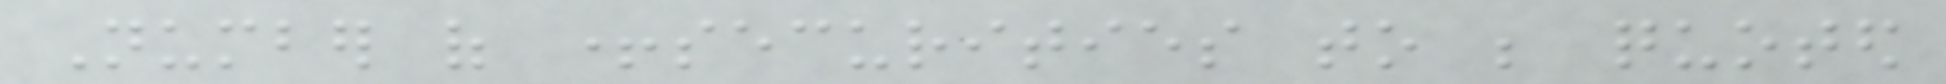Number of +securities to be quoted
